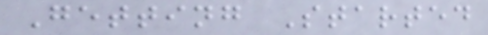Getting Started
